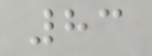83
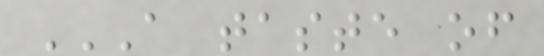A TASTE OF
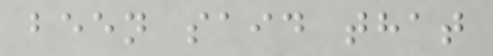been said that
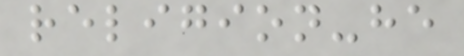religion-he
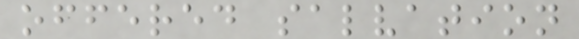offered salvation
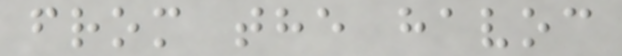from the havoc
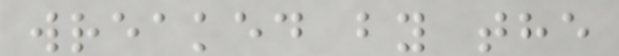wreaked by the
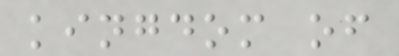kingdom of
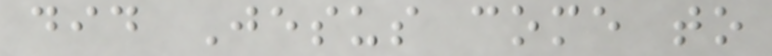did Jesus come to
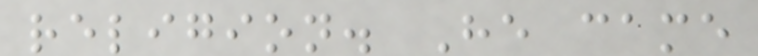religion. He came
